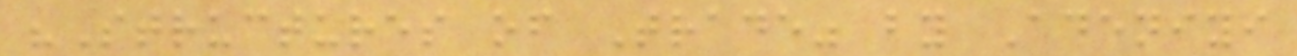"Structures of Trade" by Adeniyi
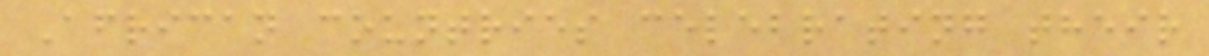African countries celebrating their
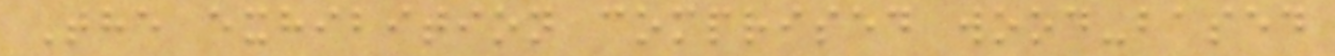The exhibition comprised wood-based
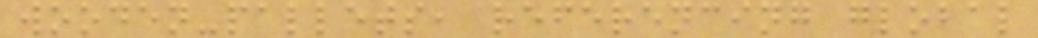wooden-pallets, referencing global
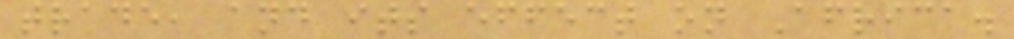trade, and its effect on Africa.
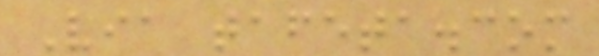Via tafeta.com
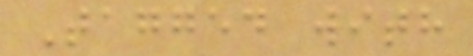Tagged with
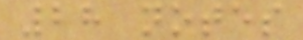28 notes
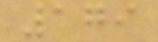179
